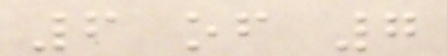6 of 7
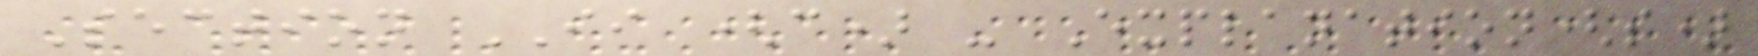Section II (c) - Explanation(s)
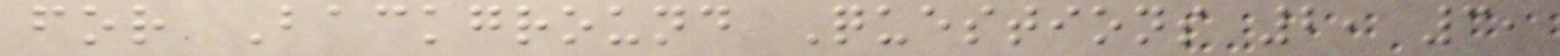for Background Questions 2, 3,
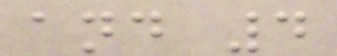and 4
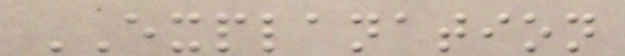EXPLANATION
